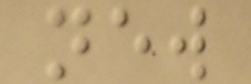new
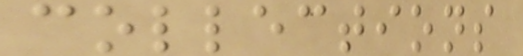collections
